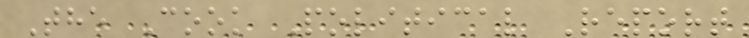The Cook Political Report
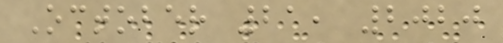October 21, 2020
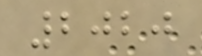2020
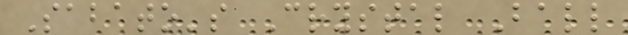Sabato's Crystal Ball
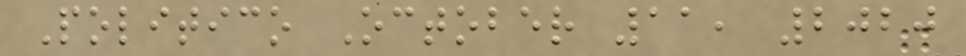Politico October 11, 2020
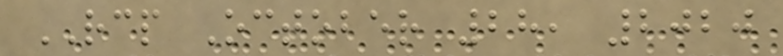RCP October 28, 2020
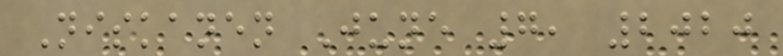Niskanen June 7, 2020
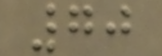70
